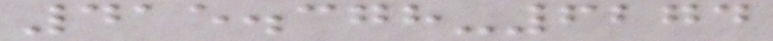415.378-6274
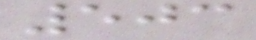503
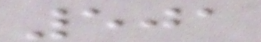501
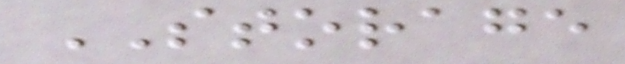STORAGE
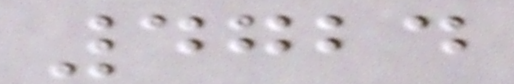4724
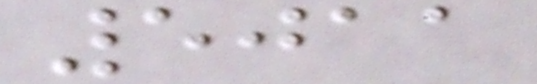5011
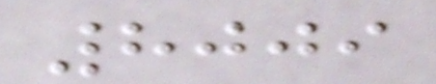8009
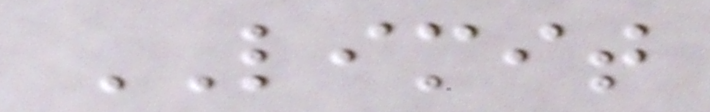LIMIT
